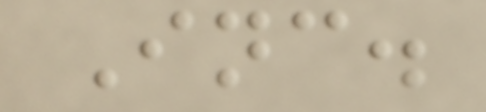Inc.
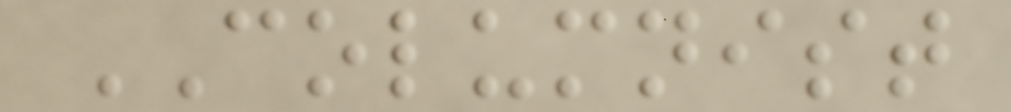COLUMNIST
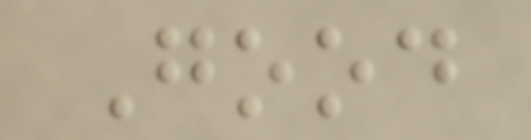Good
